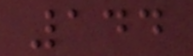144
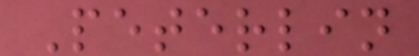Peterlin
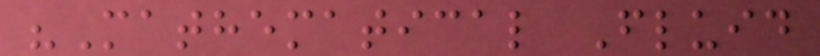"Mathematical Fluid
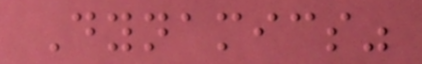Dynamics"
